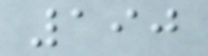190
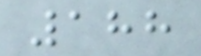188
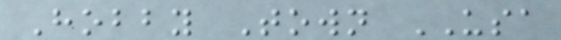Hobby Town USA
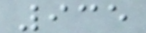935
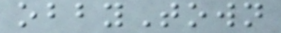obbyTown
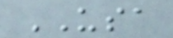USA
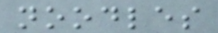noodles
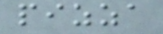pizza
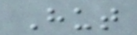Hut
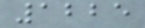1225
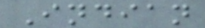Indian
